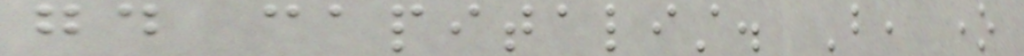good capitalist. But, one
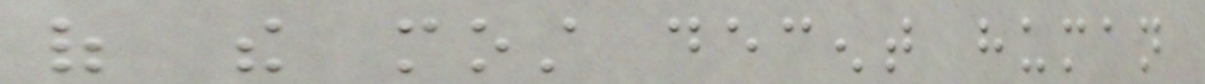of the most decent human
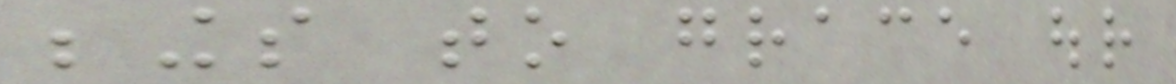beings to grace our
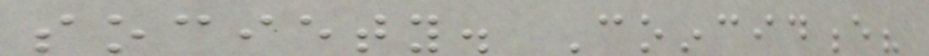society. Coincidence?
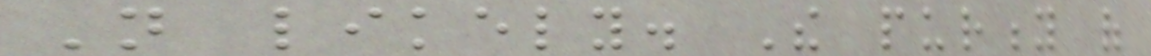Not likely. The purity of
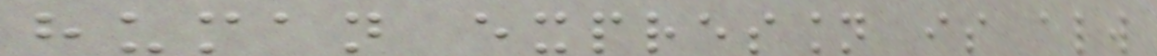human expression is always
